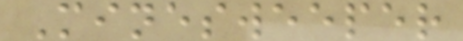Minesweeper
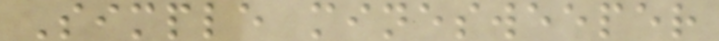Simple minesweeper
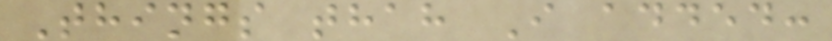Things thah I added:
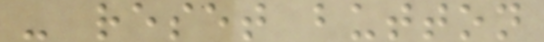- reset button
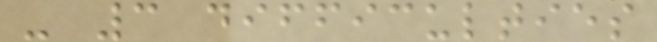- 3 difficulties
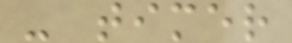- timer
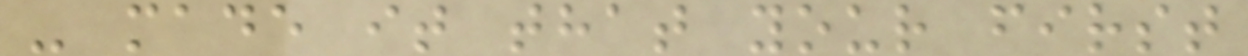- made it that your first
